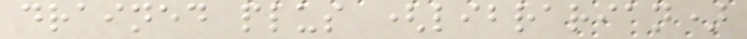drained plus (librarian)
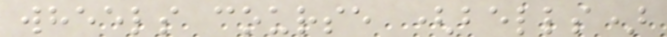wheels course (bells)
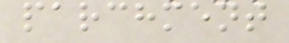parchment
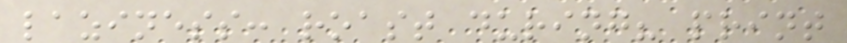laziness: roast during? print
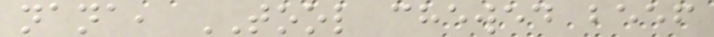nana, TOOL chewed beef
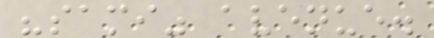"sami" avenue.
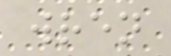wren
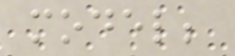model;
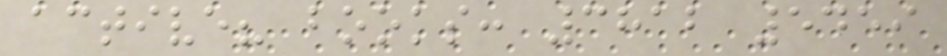active? books: 3812 5459
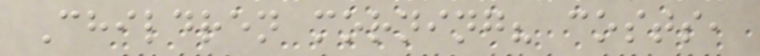Children morning? costs,
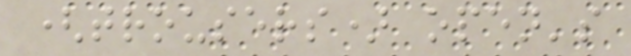(trousers) open's
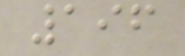196
